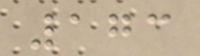173
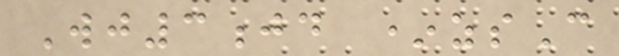Wj3jd *zsC
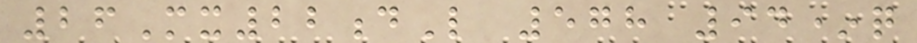26Mx22dL 578 94*q
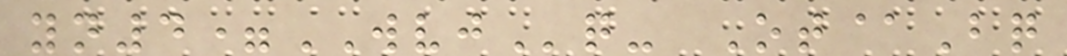yn4=WVJq- Ot@Bq
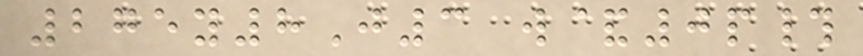275y8J3 w&0p#
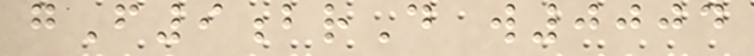gF9brD w0004
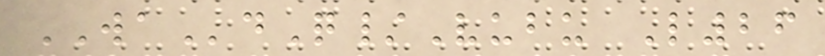WAdQ/Vubu L26
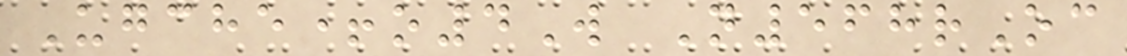Ugche+o4W N568rOc
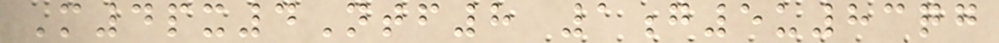M4px4Ntf8 1g5u83qg
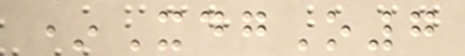*XdgO7
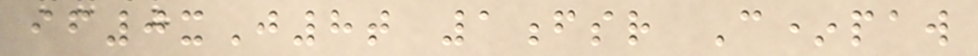if0xJ8t 1fsr C*paw
